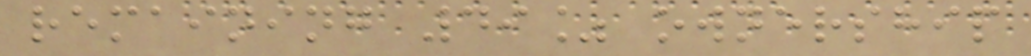remaining 49% ownership
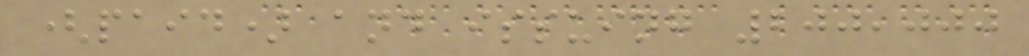(paid) and issuing 200,000
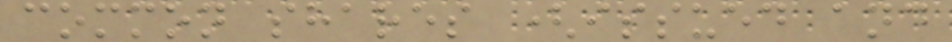common shares (issued and
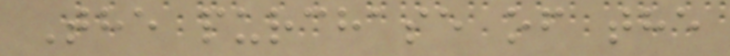The purchase of the
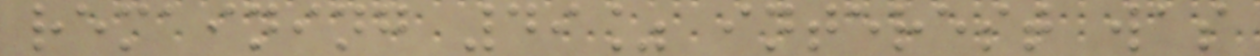remaining 49% interest was
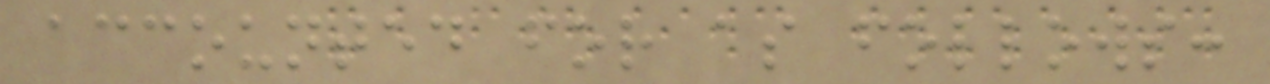accounted for as follows:
